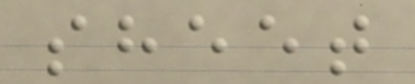sheet
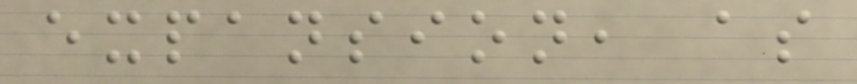expansion, as
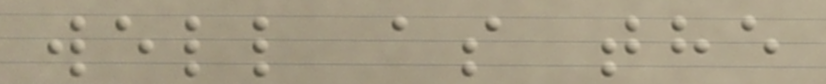well as the
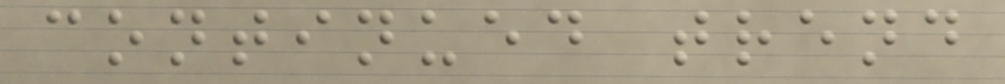continued trend
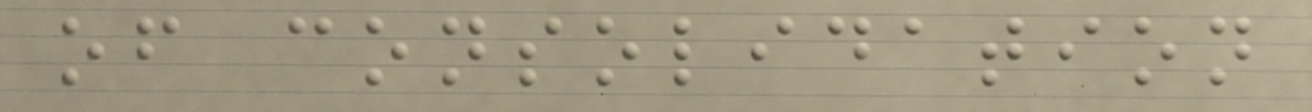of consolidation
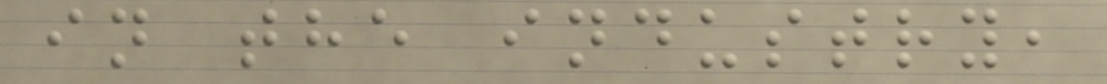in the industry,
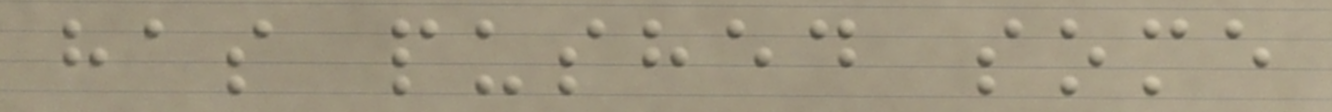has pushed some
